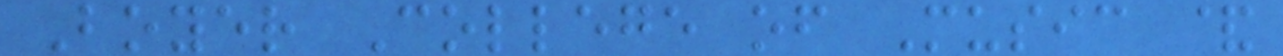Boyer College of Music &
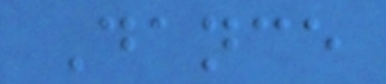Dance
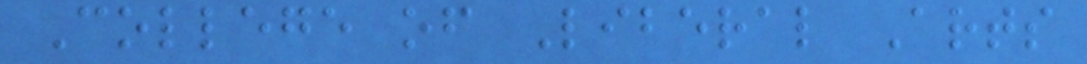College of Liberal Arts
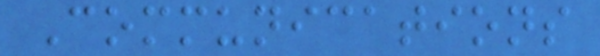Communications
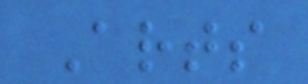Arts
